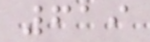619
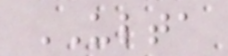ULTA
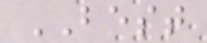BEST
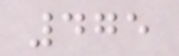475
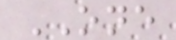ONE
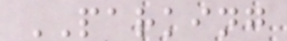PARKING
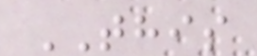THIS
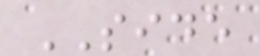SIDE
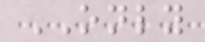ONLY
